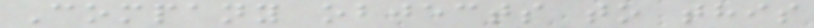Company objects to this
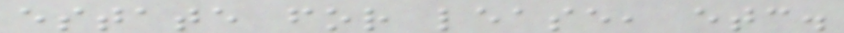estate for lease, etc.
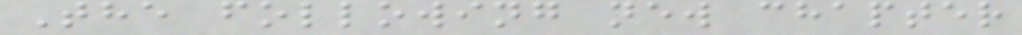The following new chapter
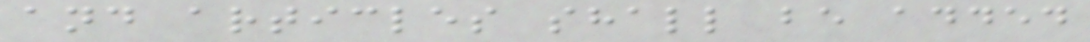and articles shall be added
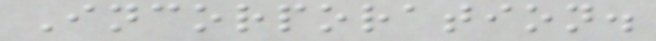Incorporation.
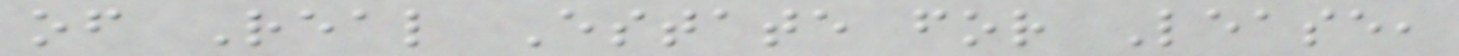of Real Estate for Lease,
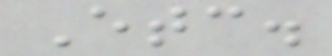Etc.
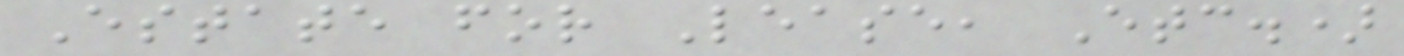Estate for Lease, Etc.)
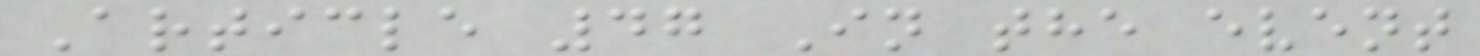Article 47 In the event
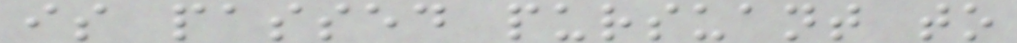is passed pursuant to
